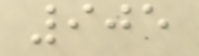905
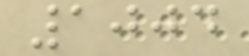1004
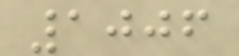1006
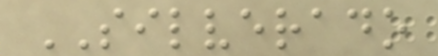SILVERADO
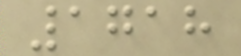1718
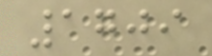1709
